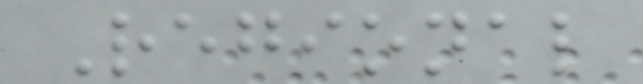Regional
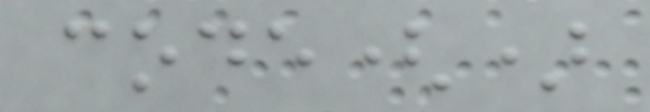code()
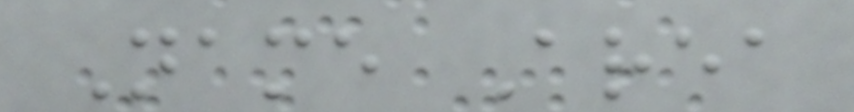Name Area
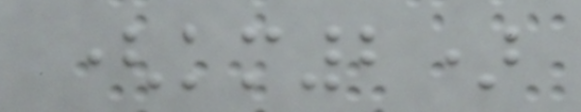(km2)
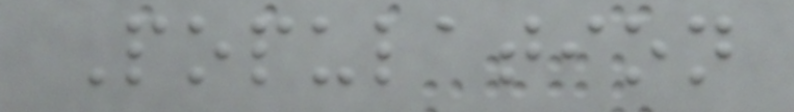Population
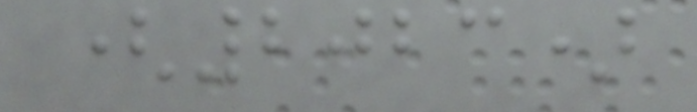(2023)
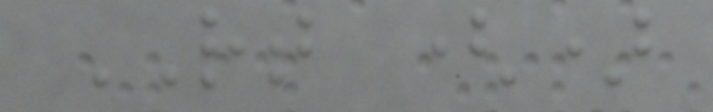RT ()
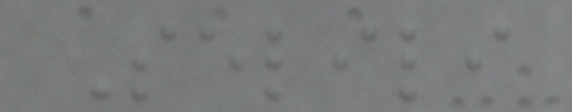Selili
